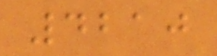4210
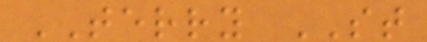TERRY ST
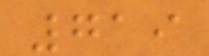719
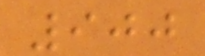900
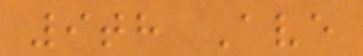9th Ave
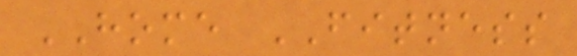HOME FITNESS
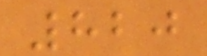820
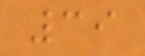39
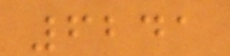6241
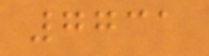7731
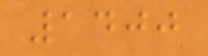1400
